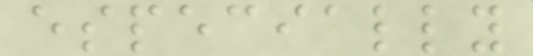especially
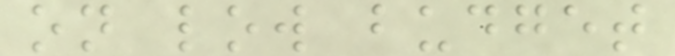on low budget
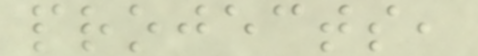projects,
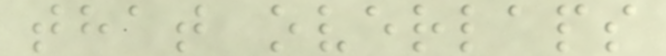that overlaps
